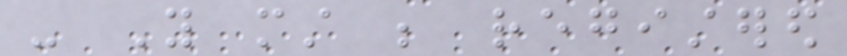- You must be registered
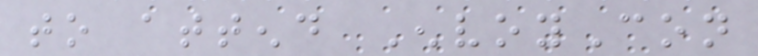to attend EnvoyCon
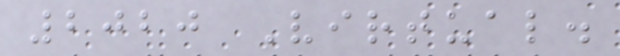2020 Virtual.
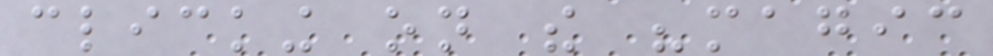clicking on the "magic
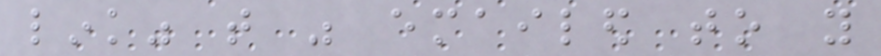link" that was emailed to you
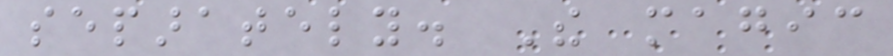separately. The magic
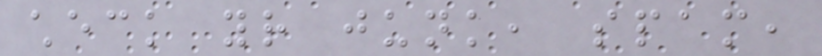check your junk, spam,
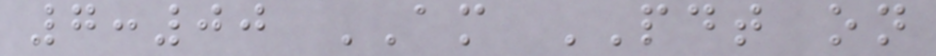7:00 AM PDT on
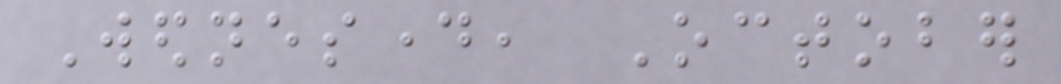Wednesday, October
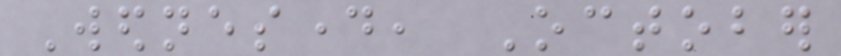Wednesday, October
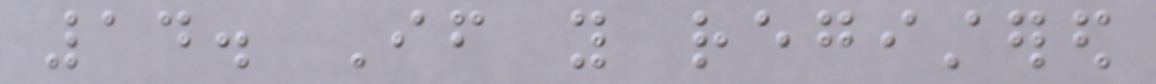14. If you registered
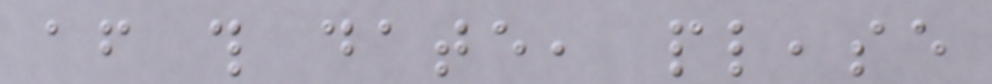after this date, please
